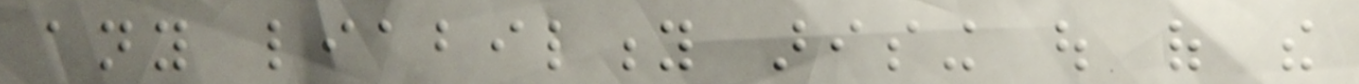any liability arising out of the
